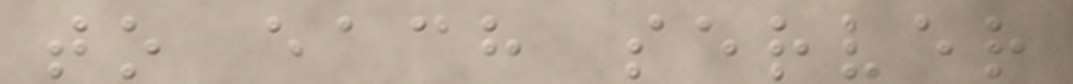to each server
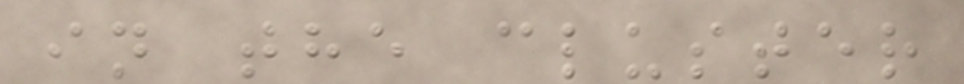in the cluster
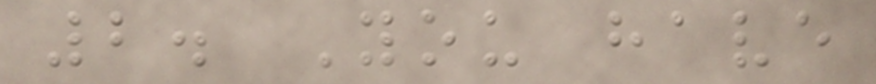2. You have
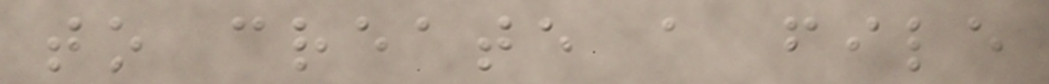to create a file
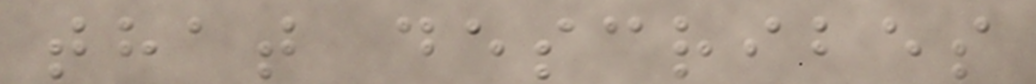that describes
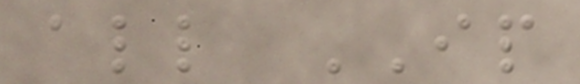all IP
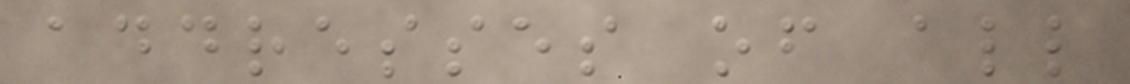addresses of all
